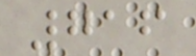716
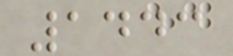1443
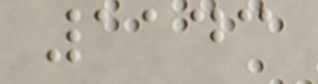1143
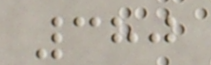380
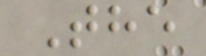The
